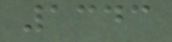1343
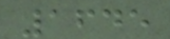1645
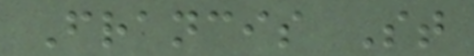Francis St
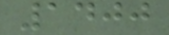1400
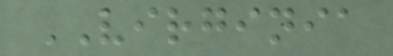VIRGINIA
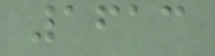1613
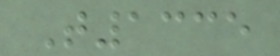T1335
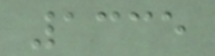1335
